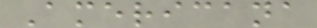Americana
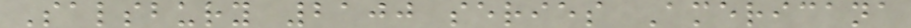Salsbury 2100 series Americana
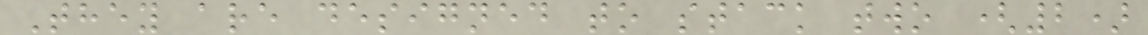They are designed to stack two (2)
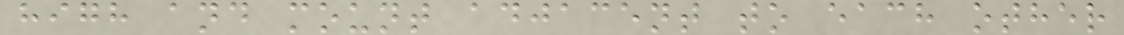high and mount adjacent to each other
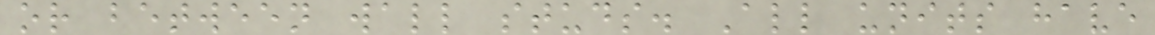or between wall studs. All units have
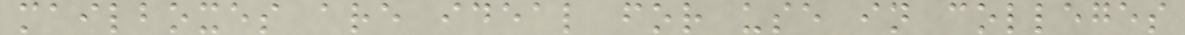mailboxes are ideal for use in colleges
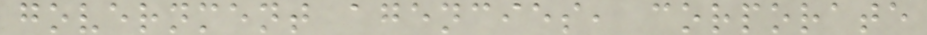government agencies, corporate
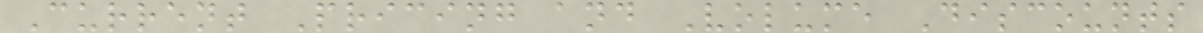Current Pricing and Volume Discounts
